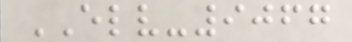ELV-9067
